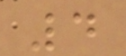4
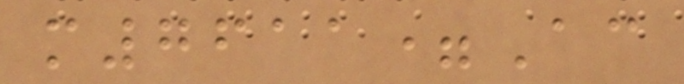m7611=Ac
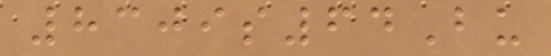8309s64Bu
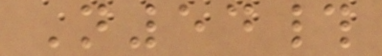N54#
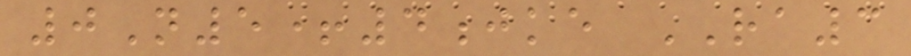0N5+4jke RA3
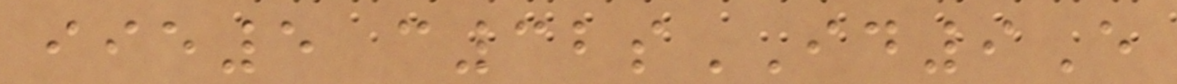iie5 c32sID9E
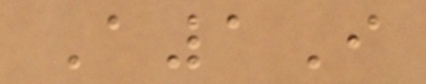A1I
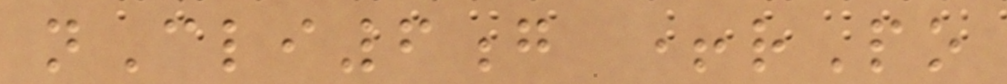nCli6g +rPo
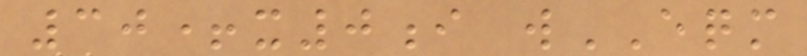30+x0i wEQM
